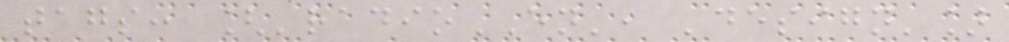tags: ['radioEN', 'design']
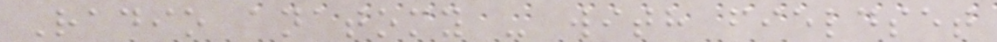Radio anatomy - with fieldset
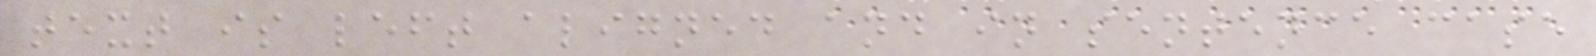text is left aligned and in sentence case
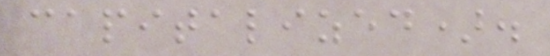capitalized).
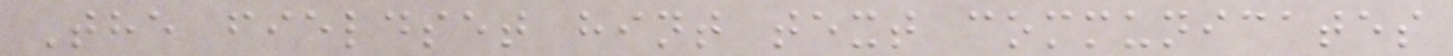The fieldset hint text communicates
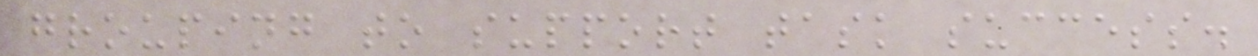grouping to support task success.
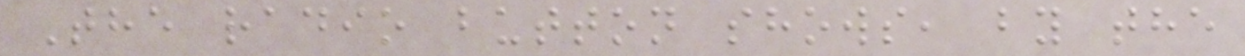The radio button shows, by the
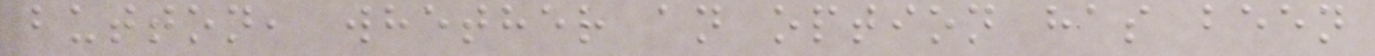button, whether an option has been
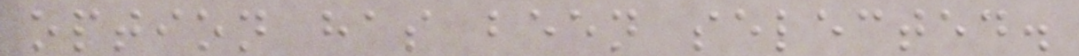option has been selected.
